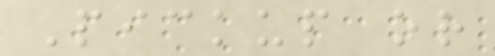Pickup or
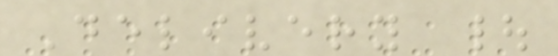Delivery |
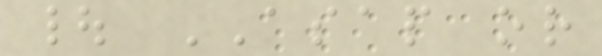| ASAP or
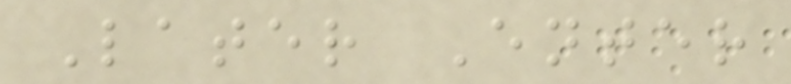Later Enter
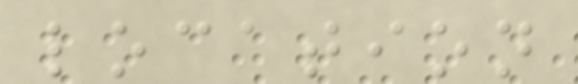location
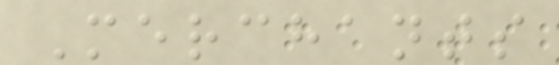Merchants
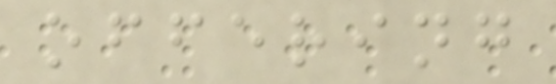offering
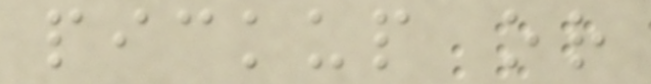pickup or
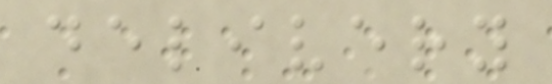delivery
